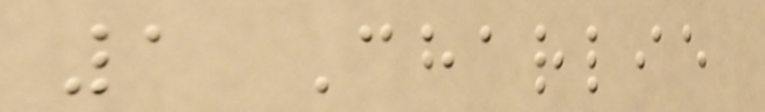1 Charlie
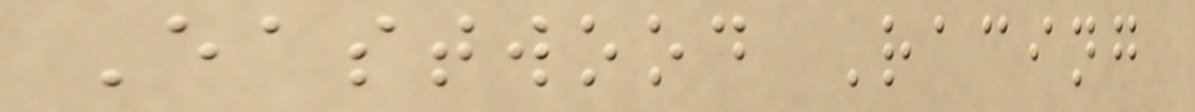Eastwood Racing
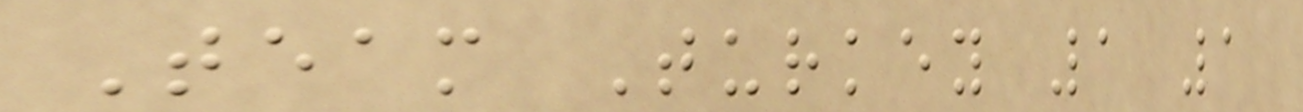Team Turkey 1 1
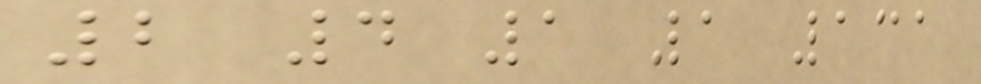2 4 1 1 131
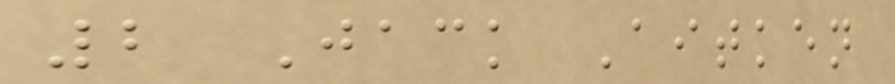2 Jack Aitken
